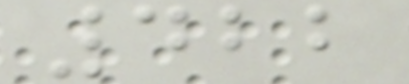422
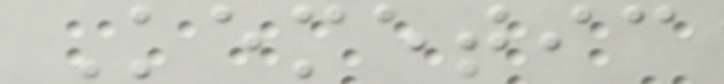Kemetic
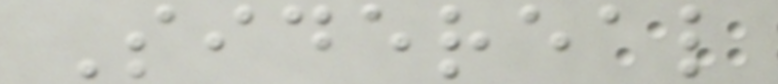Sidereal
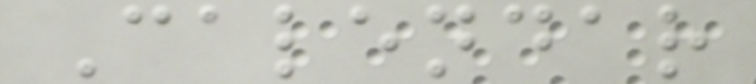Calendar
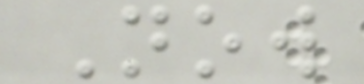Now
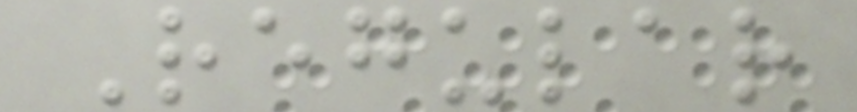Regular
